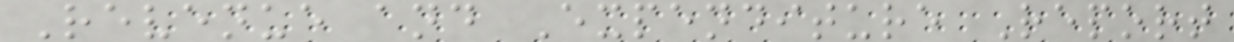Revenue and Expenditure Report
